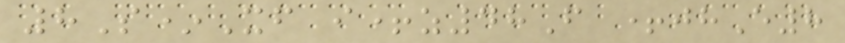8S*Xf i+z48F +jhE8
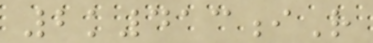2k413iR
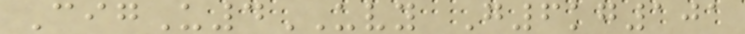CigU4UVY G6kg101
